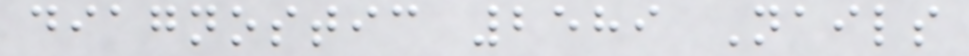diagnostic 2589 Nails
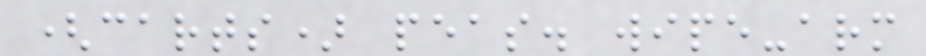(carts) peas. wipe-arm
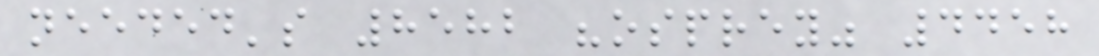needed's 8582 "osprey" 4458
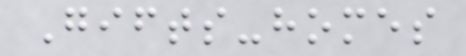Gifts-homes
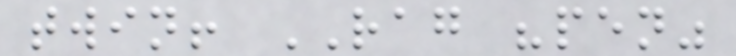twin! RAG "pen"
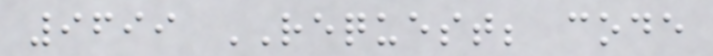9699 REQUEST; code
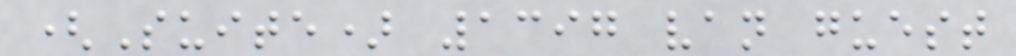(Suite) 1397 van guest
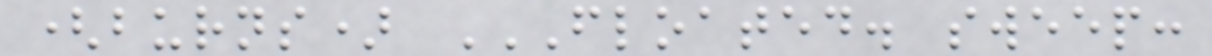(burns) FLOATED. SWEEP:
